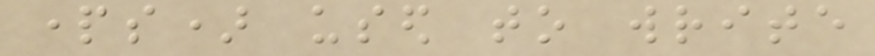parts) used to write
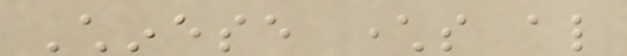Chinese characters also
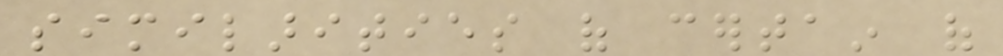similarities of certain of
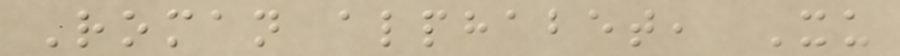Roman alphabet, Xu
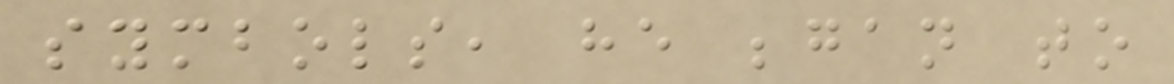symbols, he began to
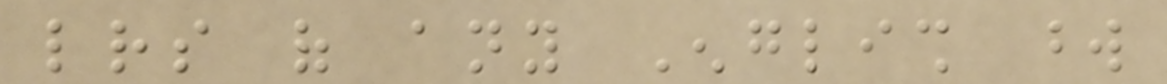letters of any English word
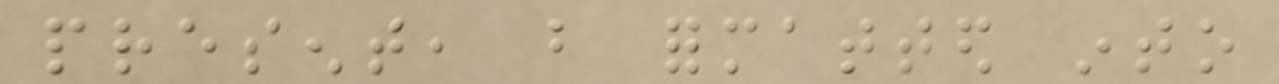present, but formatted into
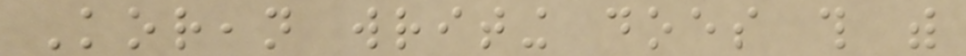Korean writing does this with
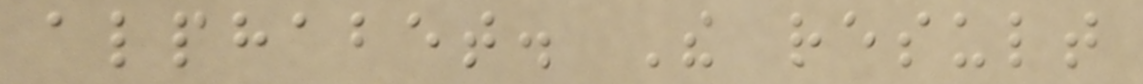alphabet. The result
